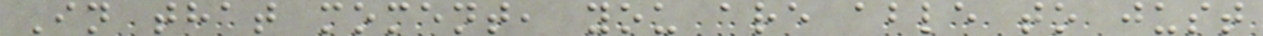In that moment, you are able to just
